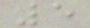5
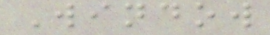Window
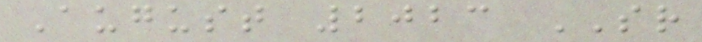August 2023 SR
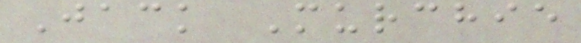Jack Murchie
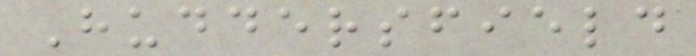Huddersfield
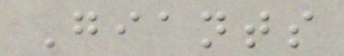Giants
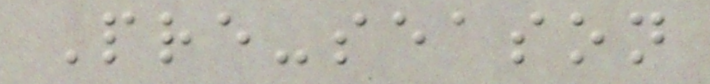Pre-season
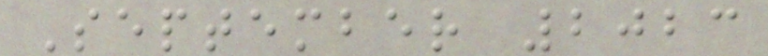September 2023
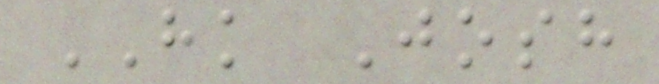HK Josh
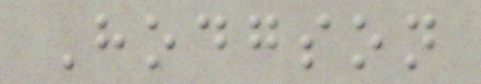Hodgson
